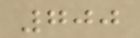700
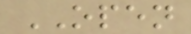OPEN
